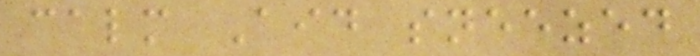calm Aid sneezed
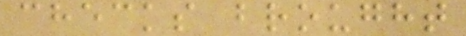checks brought
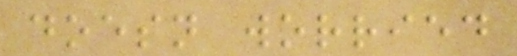doesn worried
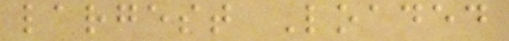largest Loaded
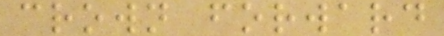crown forward
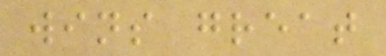wins great
